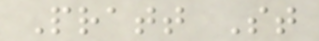Pratt St
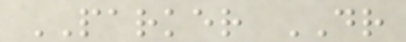PARKER DR
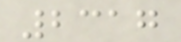2317
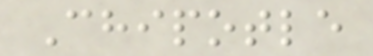Chipotle
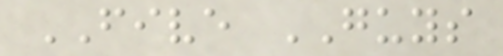FIVE GUYS
